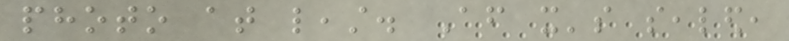photo at least. After it's sealed,
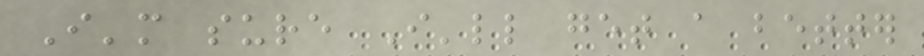I'm sure I'll get a better
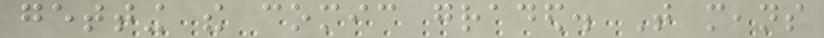getting the comic graded. That means
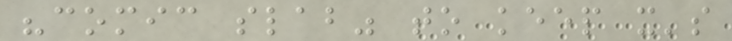"comic slab" to keep it's
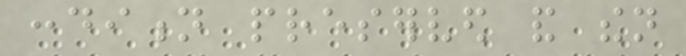condition preserved and then
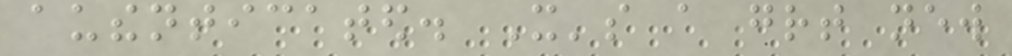authenticated. It's a great new
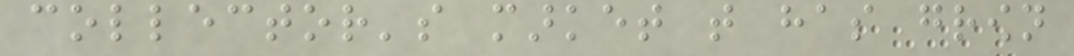collector's market that has grown
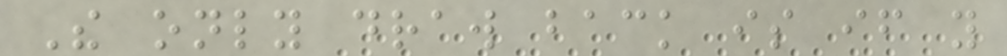The only draw back is if you
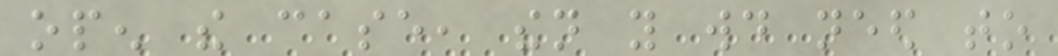open the case, then you would need to
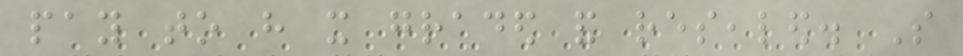pay to have it graded and resealed. So
